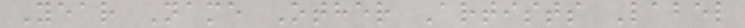Year Name Other Artists Label
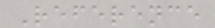Reference
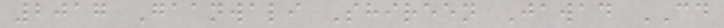2017 Gaanwali Shireen Jawad CD
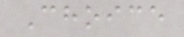Choice
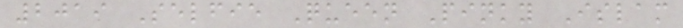2019 Selfie Queen Pinky Islam
